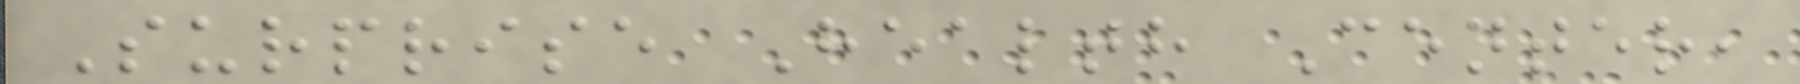Surprise Health Center,
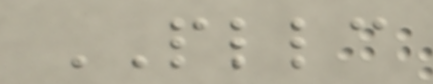PLLC
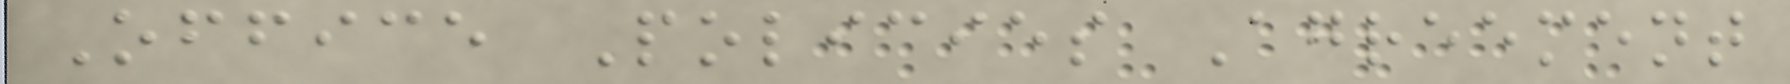Office Policies Agreement
